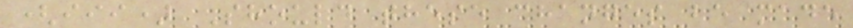(iii) Should these changes be made
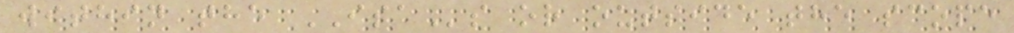within the ISAs or outside the scope
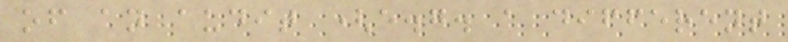of an audit (e.g. a different
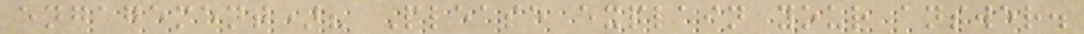engagement)? Please explain your answer.
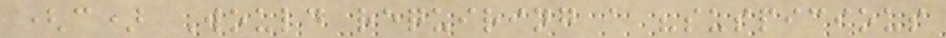(c) Would requiring a "suspicious
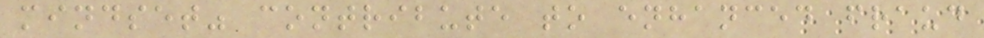mindset" contribute to enhanced fraud
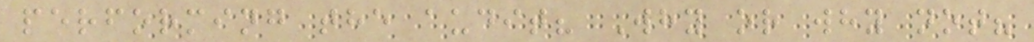performing the audit? Why or why not?
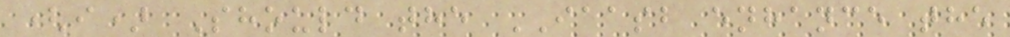(i) Should the IAASB enhance the
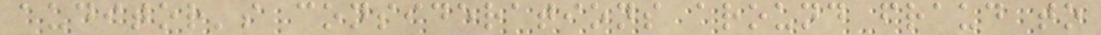auditor's considerations around fraud to
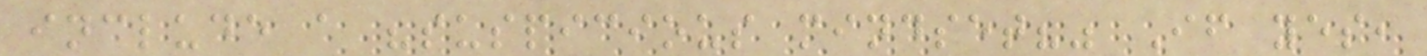include a "suspicious mindset?" If yes,
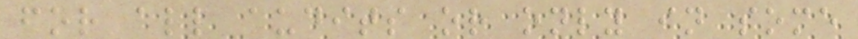for all audits or only in some
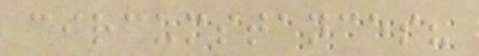circumstances?
